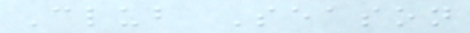Club Season
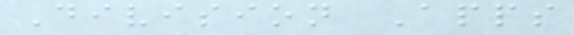Division Apps
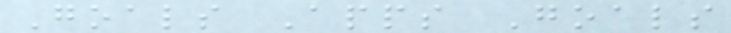Goals Apps Goals
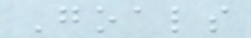Goals
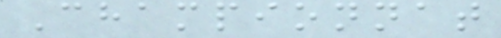Championnat
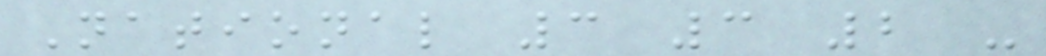National 3 3 2 -
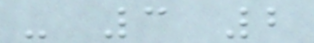- 3 2
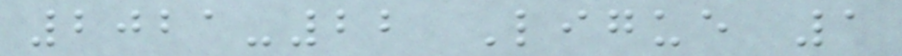2021-22 Ligue 1
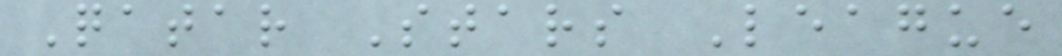Qatar Stars League
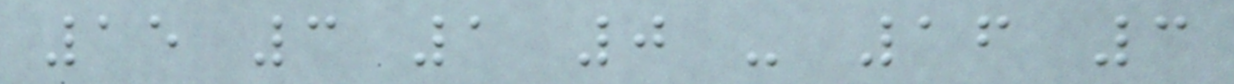15 3 1 0 - 16 3
